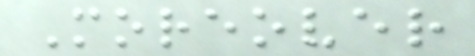Moreover
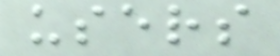users
